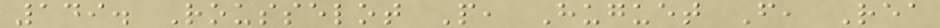149. Rousselot P, Huguet F, Rea
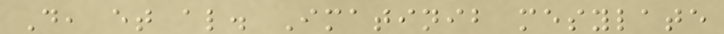D, et al. Imatinib mesylate
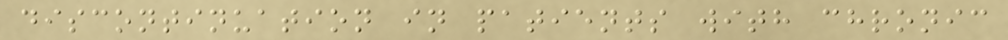discontinuation in patients with chronic
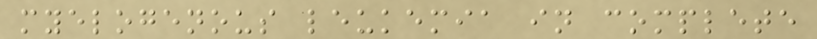myelogenous leukemia in complete
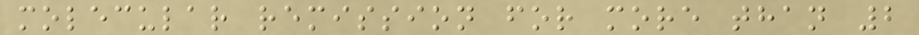molecular remission for more than 2
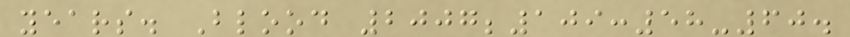years. Blood 2007;109:58-60.
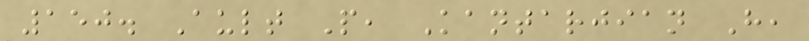150. Ault P, Kantarjian H,
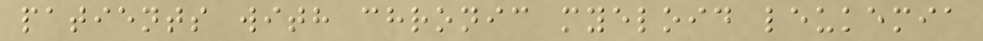patients with chronic myeloid leukemia
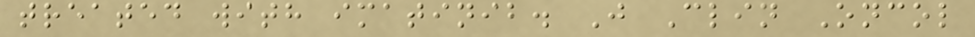treated with imatinib. J Clin Oncol
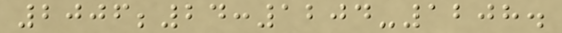2006;24:1204-1208.
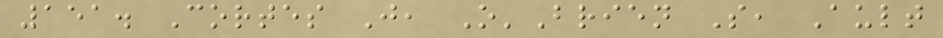151. Cortes J, O'Brien S, Ault
